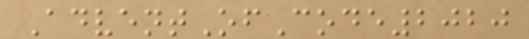AdventOfCode2020
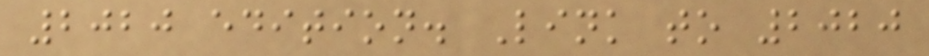2020 edition. Link to 2020
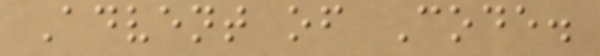Advent of Code.
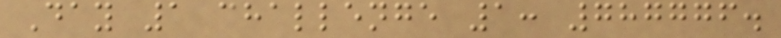Day 1 challenge 1: 787776.
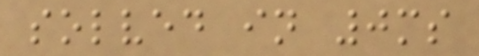solved in 0ms
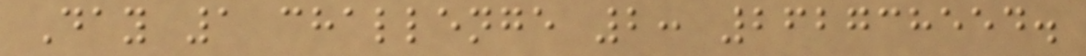Day 1 challenge 2: 262738554.
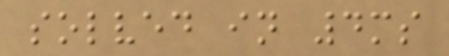solved in 4ms
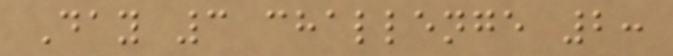Day 3 challenge 2:
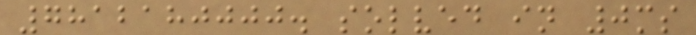7812180000. solved in 0ms
